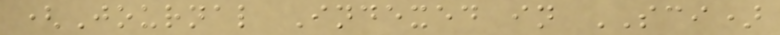(Journal Indexed in SCI)
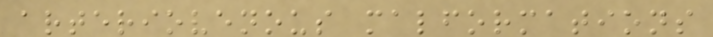arteriovenous malformations
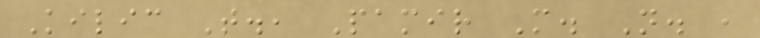Kilic T., Pamir M. N. ,
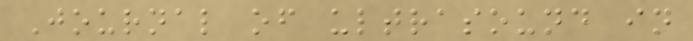Journal of ultrasound in
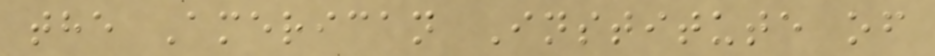the American Institute of
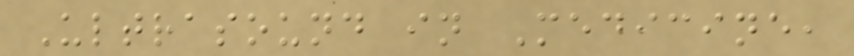Ultrasound in Medicine,
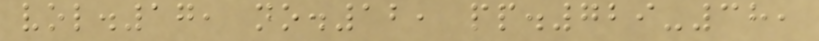vol.17, no.12, pp.729-38,
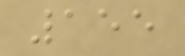155
